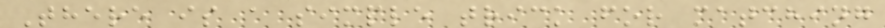There is a simple trick for matching
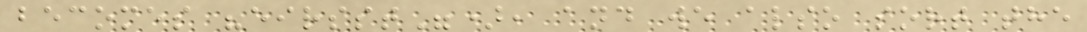becomes "eirsst"), and we also sort the
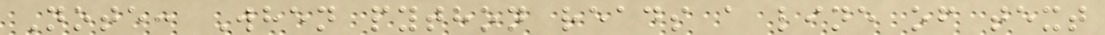Note: When python reads a line of text
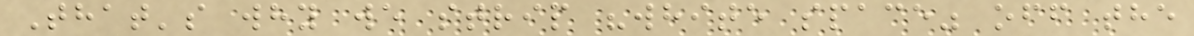That's why we strip "white space" off the
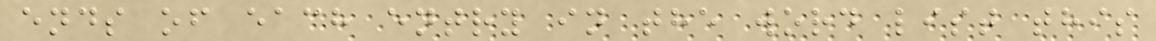ends of each entry in the word list this
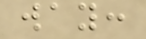way:
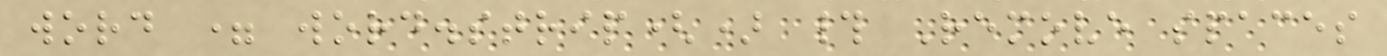word = word.strip() # Remove spaces
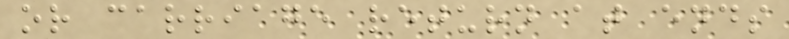or carriage return at ends
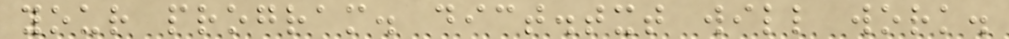your program. dict.txt will work.
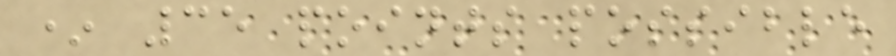* 35 points possible
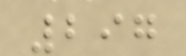297
